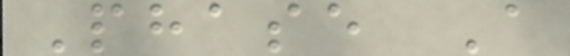Phase A
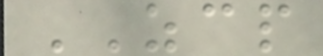ZCP
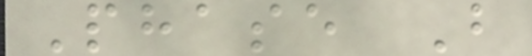Phase B
